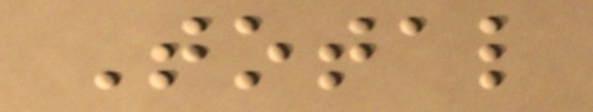Total
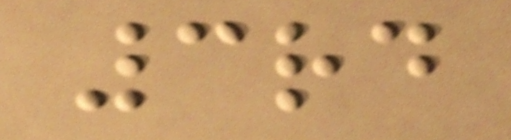3rd
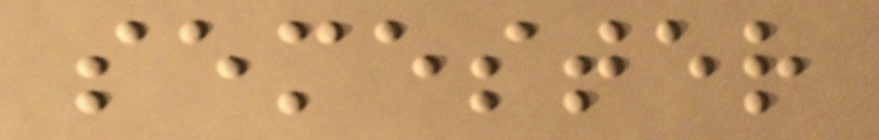semester
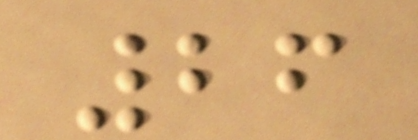26
